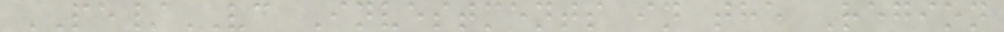PE/VC Investments in the Region
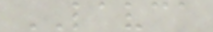LAVCA
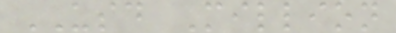USD Million
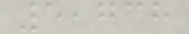5,738
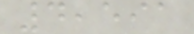4,591
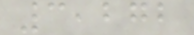3,272
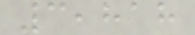3,818
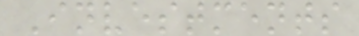Investments
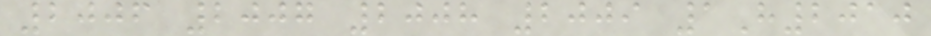2006 2007 2008 2009 1H2010
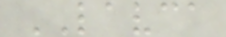LAVCA
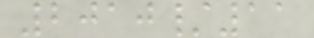2010/11
